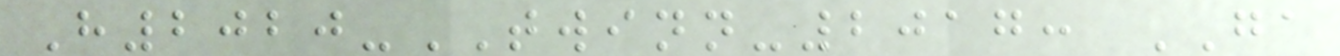H2020-TWINN-2017: GA
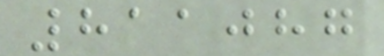811087
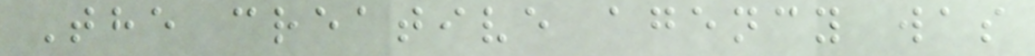The creative agency was
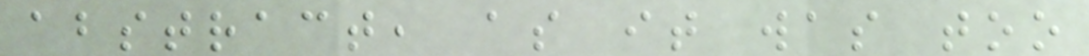abstract, as it was too
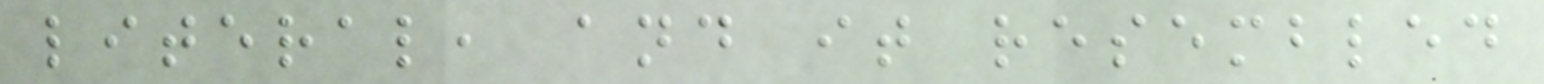literal, and it resembled
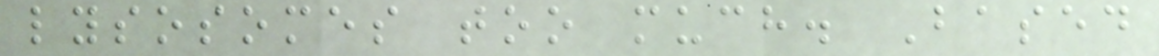lysosomes too much. Based
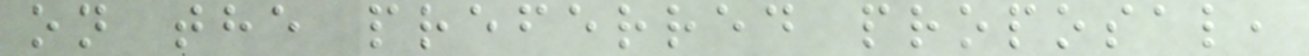on the preferred proposal,
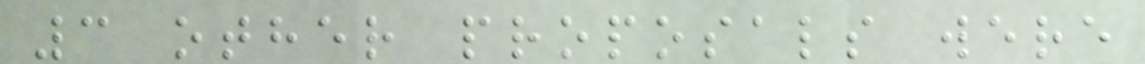3 other proposals were
